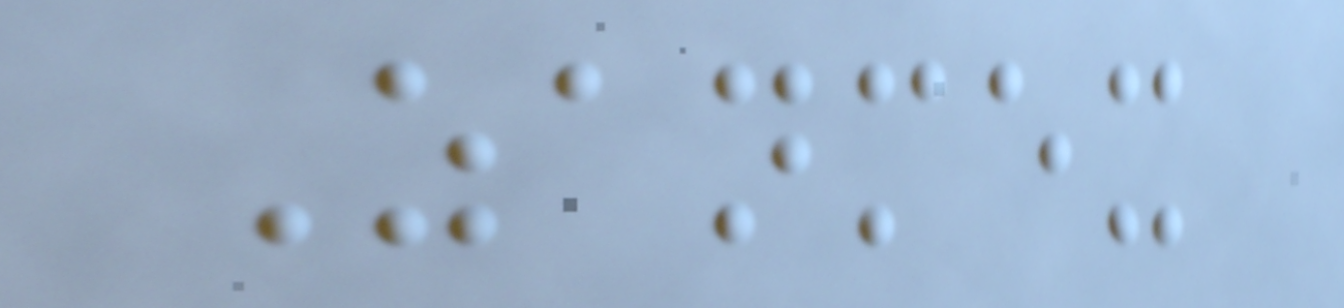Zanmex
